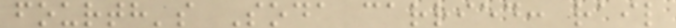fourth's Soda carried: rail
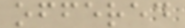offered
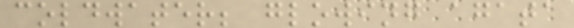coldwater; glowing agata
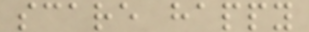scare happy
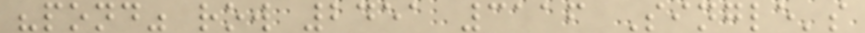"pond" row 2451 3116 Single's
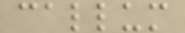callum
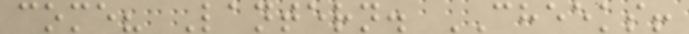come? Lantern. CHEEKS!
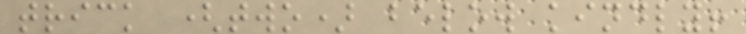trick (two) below kindly!
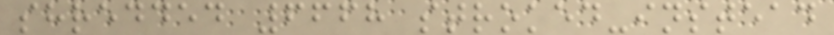shredded 6668 stroked-instead
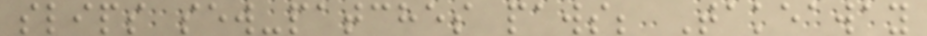slips sew-patches paws; Takeaway
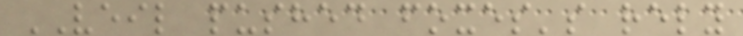VEIL pushed foxes's rely
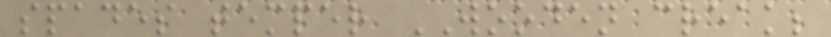spades temper WOODEN creak;
